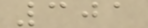301
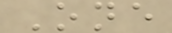One
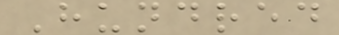Hundred
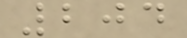204
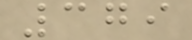379
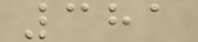381
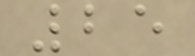25
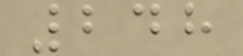248
